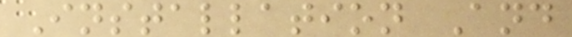Installation And
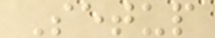Setup
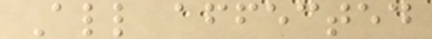All affected
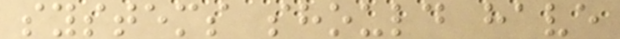systems should have
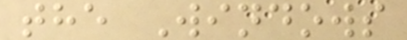the Windows
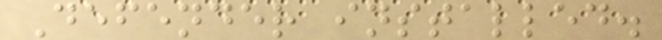Defender installed.
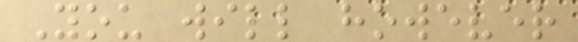You will however
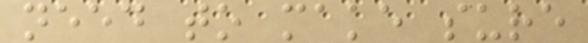need to make sure
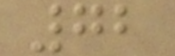72
